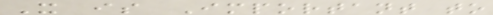It is Important to
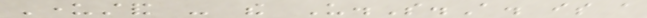Understand - the U.S.A. is a
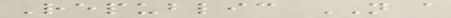Republic NOT a
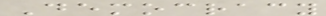Democracy
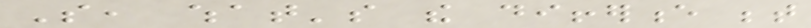So, what's the difference between
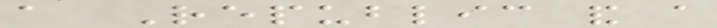a Republic and a
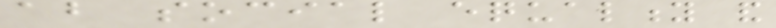about social equality and
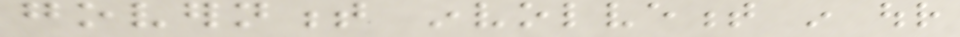government involvement in our
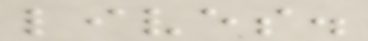lives.
